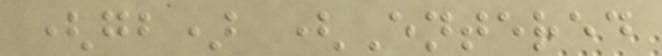(gb) (Entered
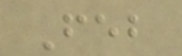Feb
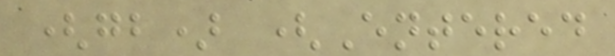(gb) (Entered
